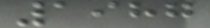1987
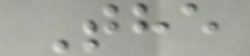The
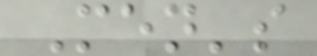Men's
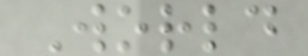World
